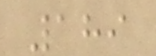189
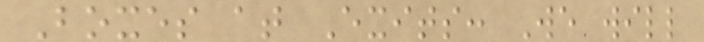Boxes at Exits: We will
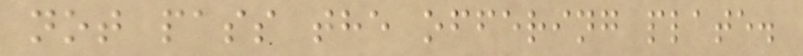not pass the offering plate.
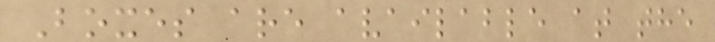Boxes are available at the
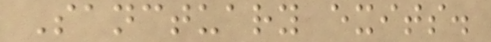Sanctuary exits.
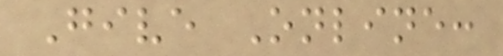Give Online:
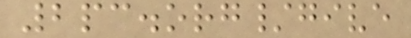2pc.org/give
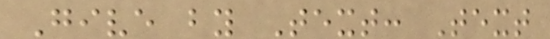Give by Text: Text
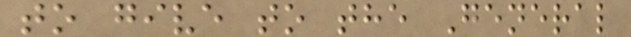to give to the General
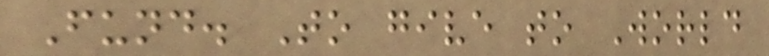Fund. To give to World
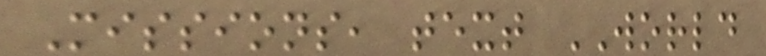Missions, text WORLD
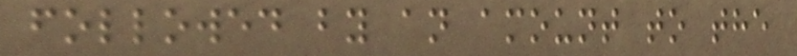followed by an amount to the
